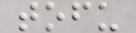tofu
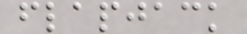flapjack
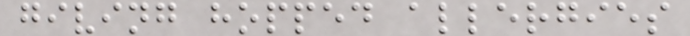giving hopped allergies
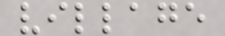village
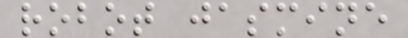robot jasmine
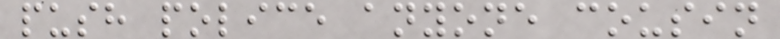push police anyone cousin
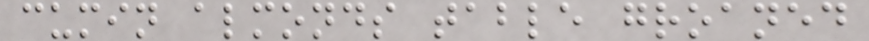cumin almonds table groaned
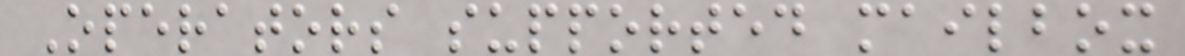Operators supported mailbox
